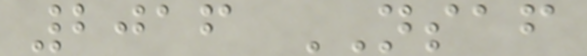2016 NSAF
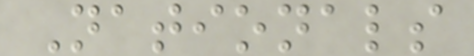Nationals
